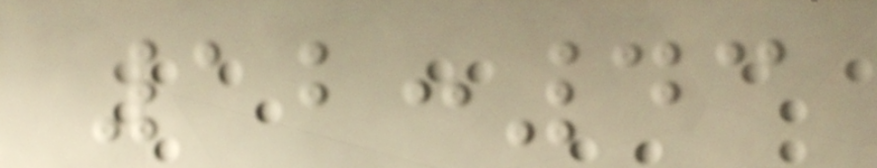12:43
